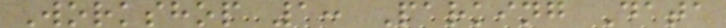Workshop 1: Parking Data
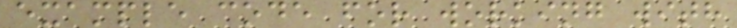example code for working with
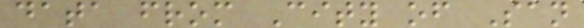data from City of San
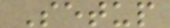Setup
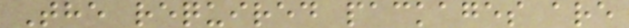The required packages are
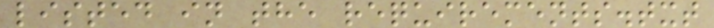listed in the requirements.txt
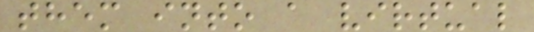them into a virtual
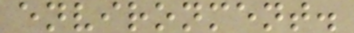environment.
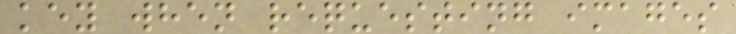key when requesting images
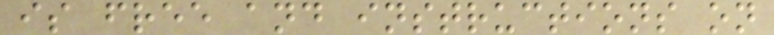is free and instructions on
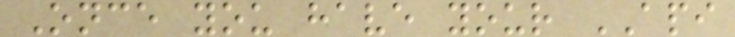Once you have your API
